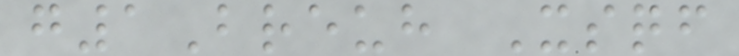g1Breuh Xsqf
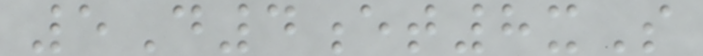5D4et8xS
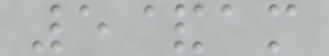5&am
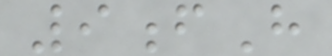9fH
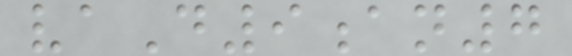vaD9an7
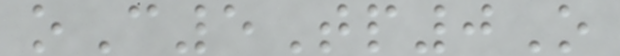oC5Tp0O
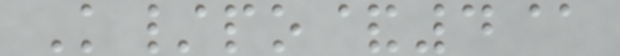K/po&4@
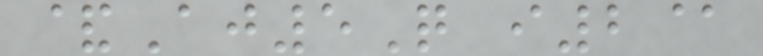&Aj5Q i2@
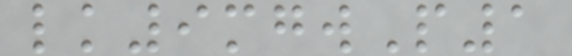lk9mgwP1
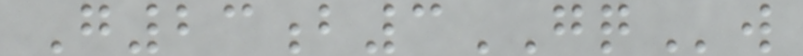G23b3GQw
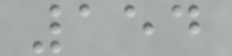154
